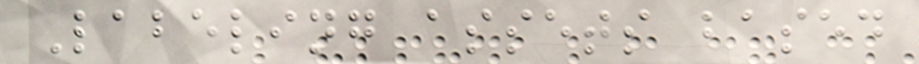Labeling assets based
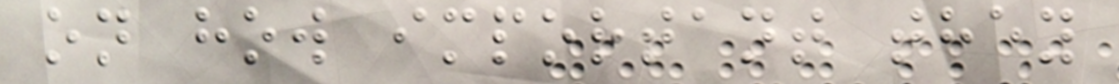on how important they
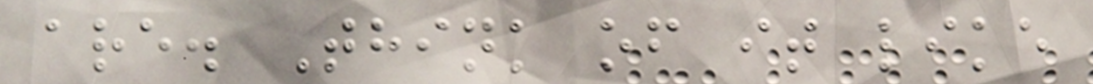are. Think of it like
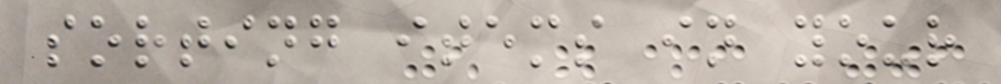sorting items in your
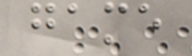game
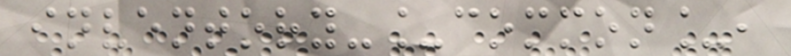inventory-_common_,
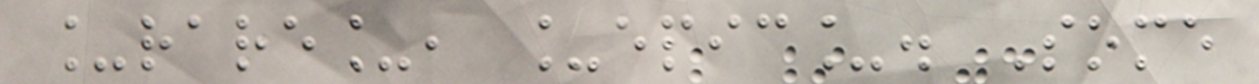_rare_, _epic_. Some
